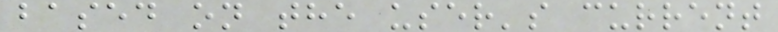based on the user's current
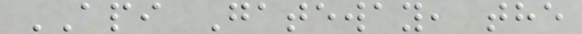API Gateway, the
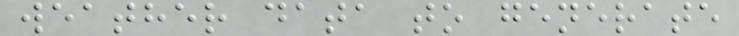weather data to generate
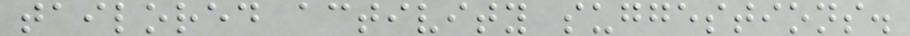tailored activity suggestions.
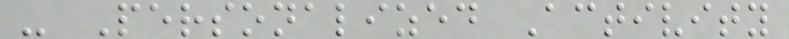- Personalized Activity
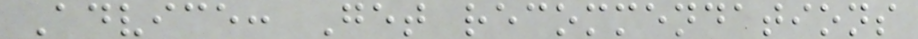Advice: Get recommendations
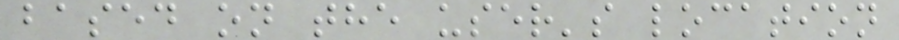based on the user's location
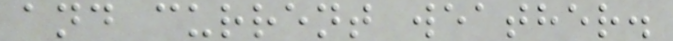and current weather.
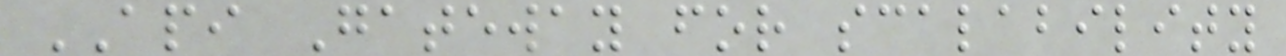API Gateway for scalability
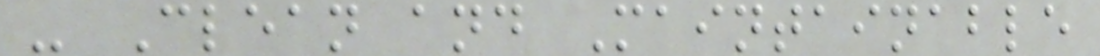- Clean and Maintainable
